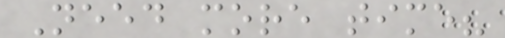Need more time?
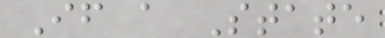If a State
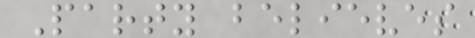Party believes
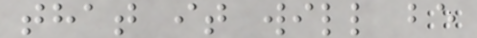that it will be
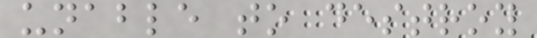unable to destroy
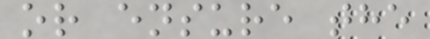or ensure the
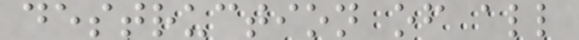destruction of all
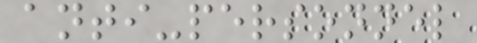anti-personnel
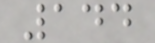144
